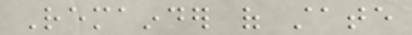Remainder of state
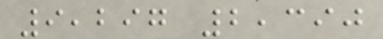9,297 2,390
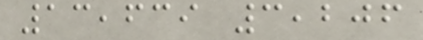13,639 3,206
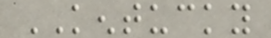KENTUCKY
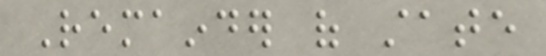Remainder of state
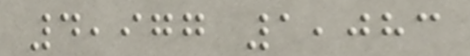4,977 1,083
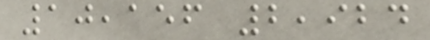10,156 2,924
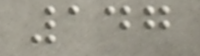147
